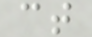ct
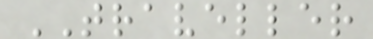TRAVELLER
